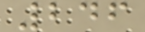246
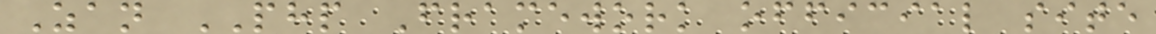Zan PHP Framework official site
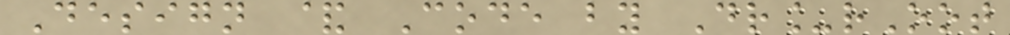Design & Code by Dr_rOot
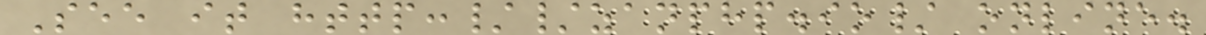See it http://zanphp.io/ online.
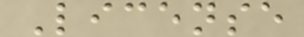License
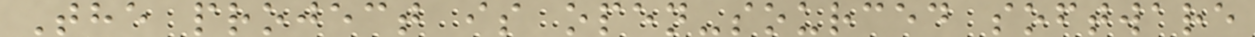The project is open-sourced software
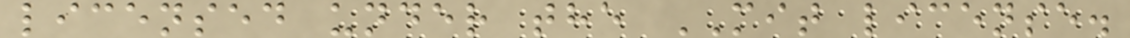licensed under the MIT license.
